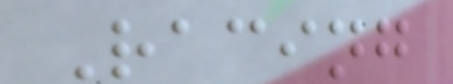Racing
